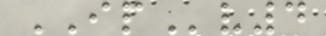IPv4
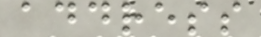address
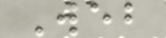Web
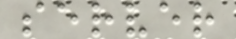server
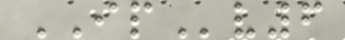IPv6
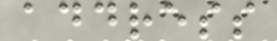address
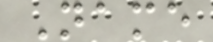Name
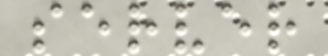server
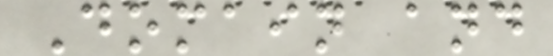Domain and
